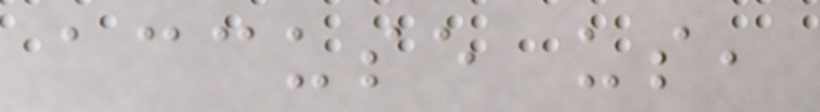accuse us,
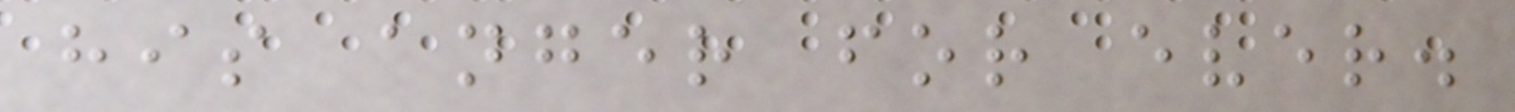his anger for ever.
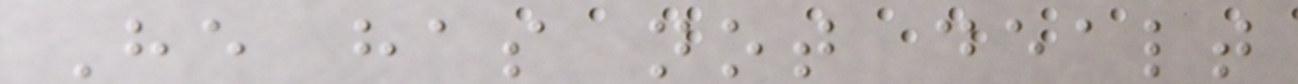He has not dealt
